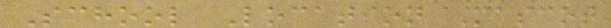School Location Mascot
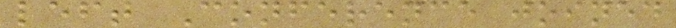left Conference joined
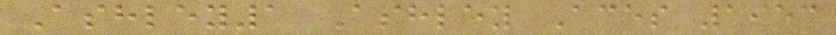Ashley1 Ashley Aces 1953
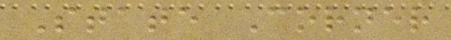State Corner
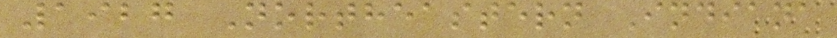1927 Northeastern Indiana
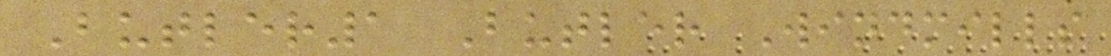Butler1 Butler Windmills
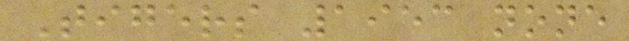Tigers 1953 none
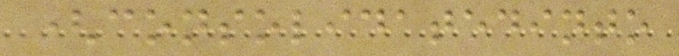(consolidatedinto
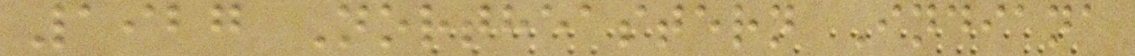1927 Northeastern Indiana
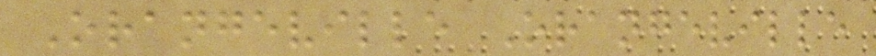Orangeville Orangeville
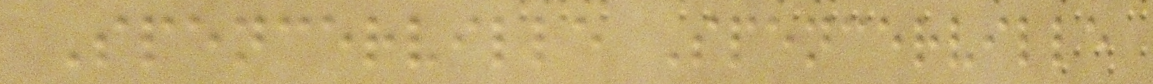Spencerville Spencerville
